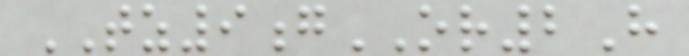TZ9gOR2H
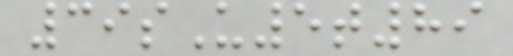39sU5t89
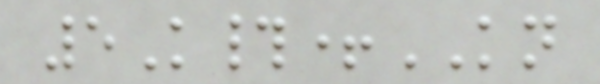5K#+KN
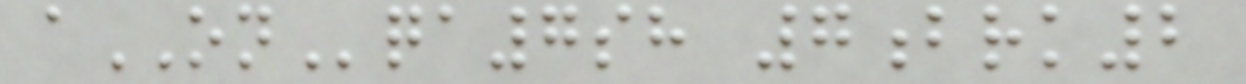aONqa7sh 7brk2
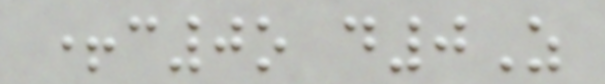+c0o d0Z
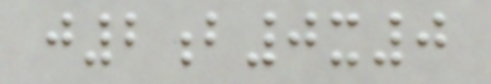j2b0x0
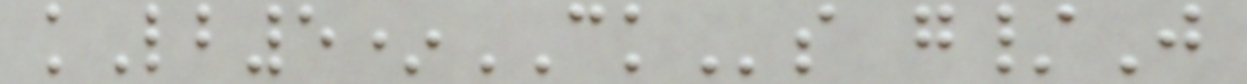kLb5*CKs g/J
